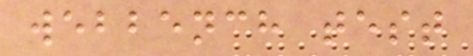webbench test
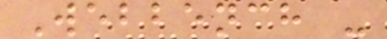Webbench -
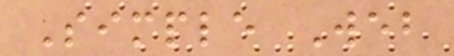Simple Web
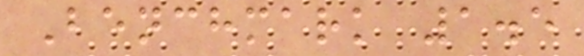Benchmark 1.5
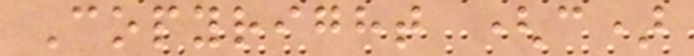Copyright (c)
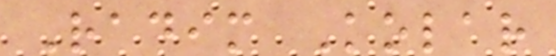Radim Kolar
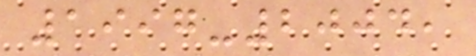1997-2004,
